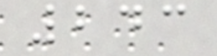243
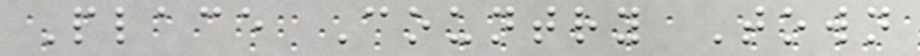Place Country Town
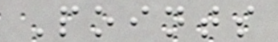Points
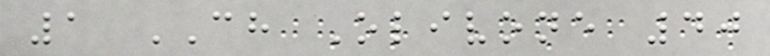1 CH Olivone 40
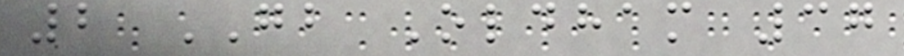2 GB Oldham 37
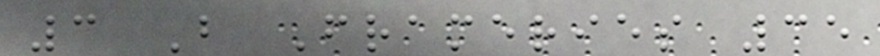3 B Frameries 35
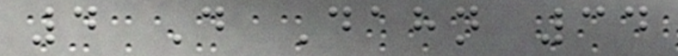4 D Dahn 34
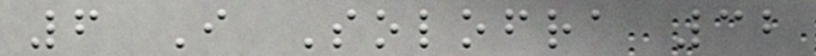6 I Solofra 32
